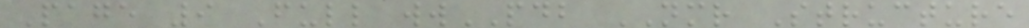Page 9 Full wwPDB NMR Structure
